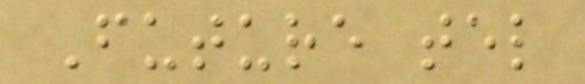Future tel
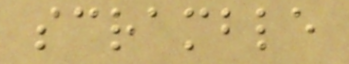scramble
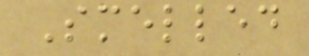Smelled
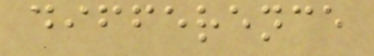difference
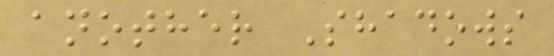another Shadows
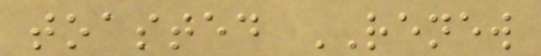toasted RENEW
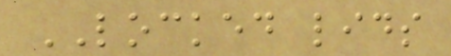LOCKED lids
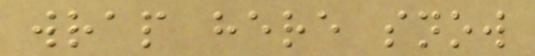wrap here snow
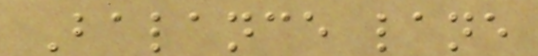Balance lane
